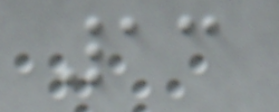13
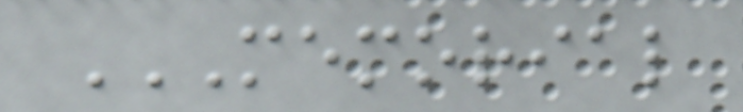MEMORIAL
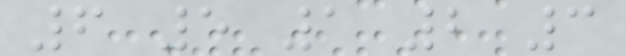6 5 1 2 3
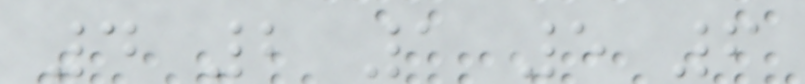4 2 1 5 6
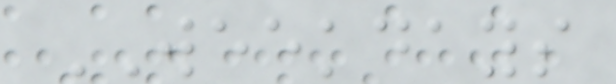WEEKDAYS
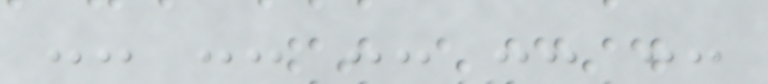-- -- -- -- --
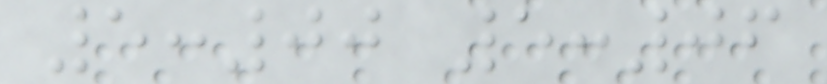5:00 5:06
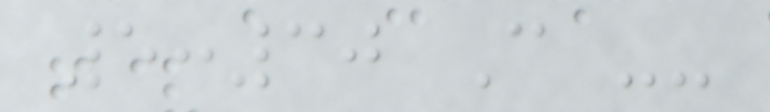5:30 C --
